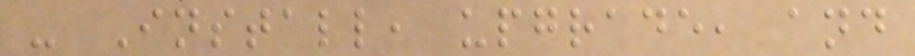- Install, upgrade, and
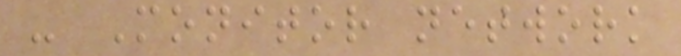- Monitor network
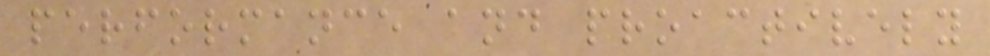performance and proactively
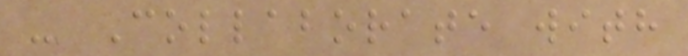- Collaborate with
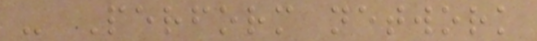- Perform network
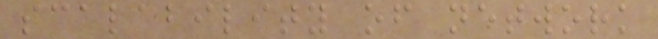scalability of network
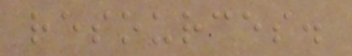resources.
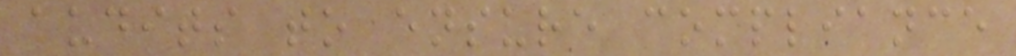audits to ensure compliance
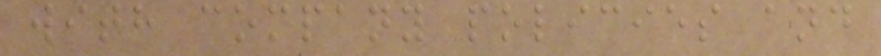with company policies and
